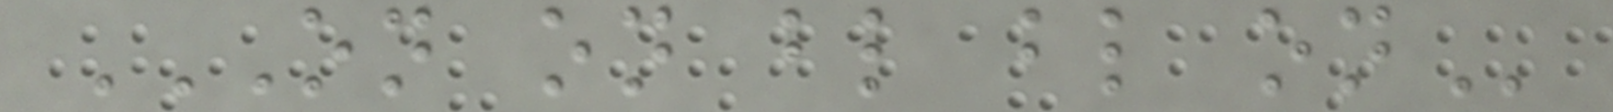ON ON BL BL ON
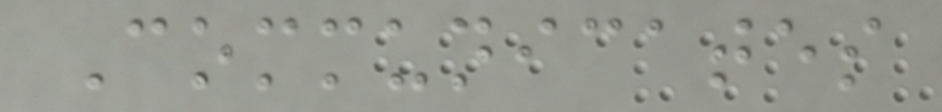Communicates
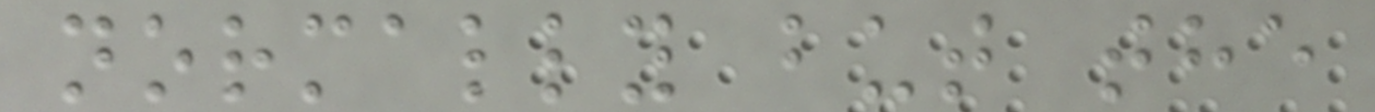normally but the
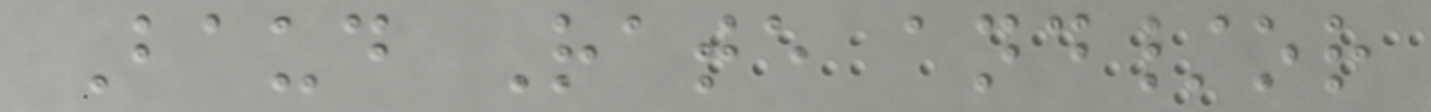Baud Rate and/or
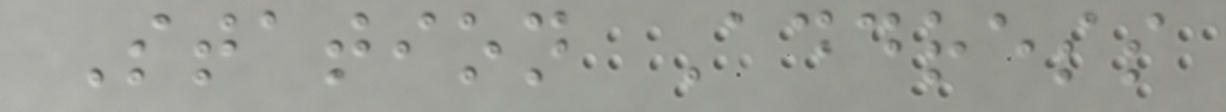Station Address
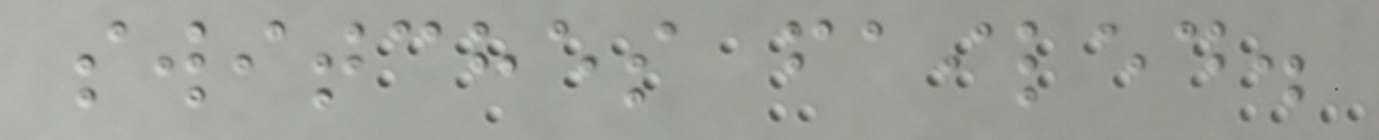switches failed.
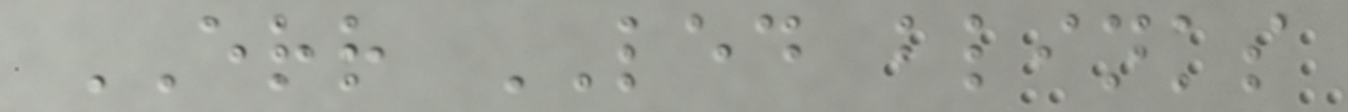ERR LED blinks
